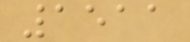1511
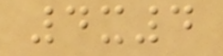4x4
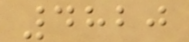4820
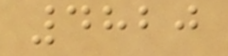4820
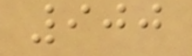900
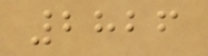2826
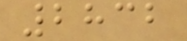2832
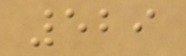529
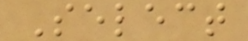Select
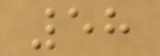58
